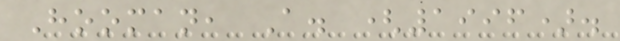Hooman, A. (1996).
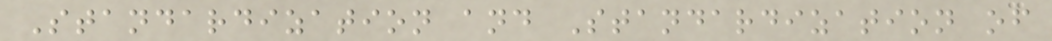Standardization and Standardization of
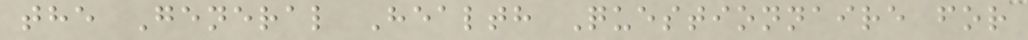the General Health Questionnaire for
